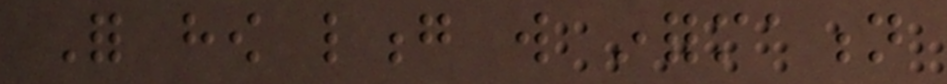For how long will information
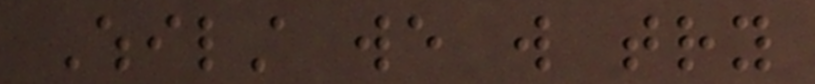Whilst we will try
